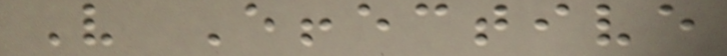Very Effective
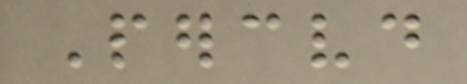Perceived
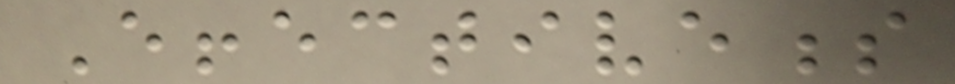Effectiveness
